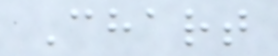Chart
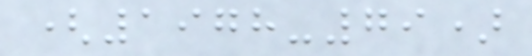(1978-79)
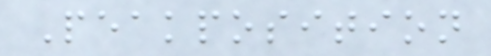Peakposition
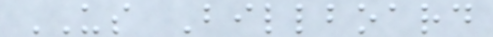US Billboard
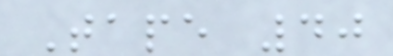Tape 40
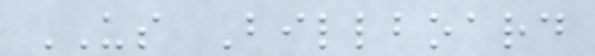US Billboard
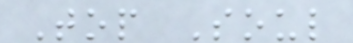Top Soul
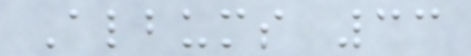Albums 33
